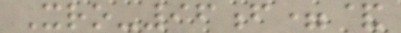Xro-96f=&
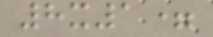8x1=
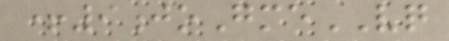+9joGmeVQ
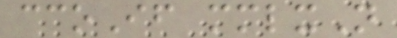ccoIf mmlxN
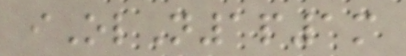iOlN1p1m
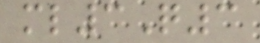ml3Q3
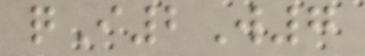qI2W7
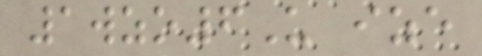1wzo6U ize
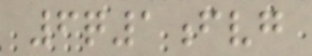6q1fvg
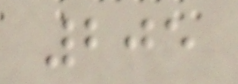205
